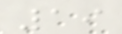19
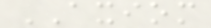AXIOM
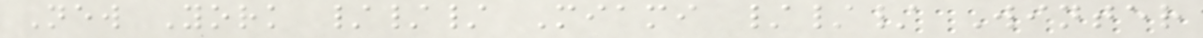New York /// Miami /// Winter
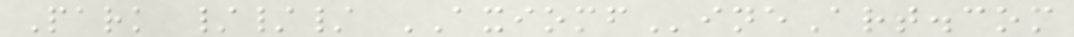Park /// AXIOMFineArt.com
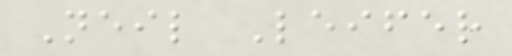Neil Leifer
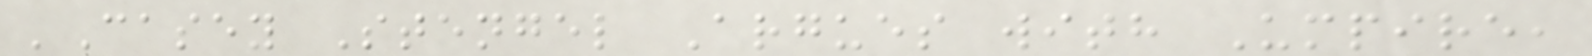'Casey Stengel Argues with Umpire,
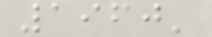1960'
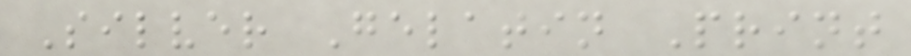Silver Gelatin Print
